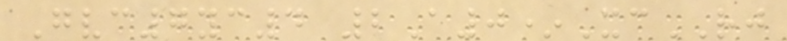Gvc7yc4 2A0*XcRJ
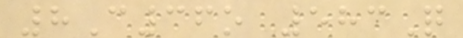8C36o 583Q
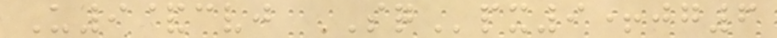U9&cvj SQpx9+jg6
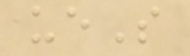ueS
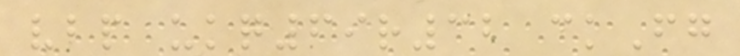vbp ukq69r32 ckFg
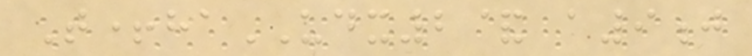T+haUDX2& a9j
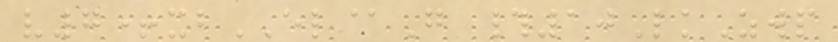v7+xbEL@G #10LkZwp
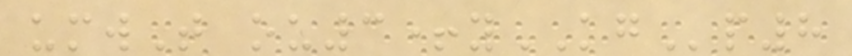umwT ou3+yKGp8
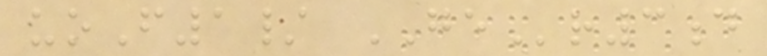uoF1/ GEr3d
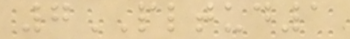7PLTUD1
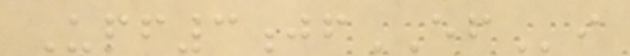Upf3jfEFi
